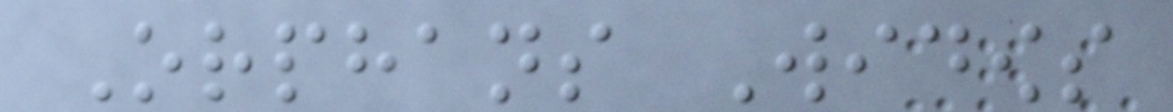Orphans Widows
